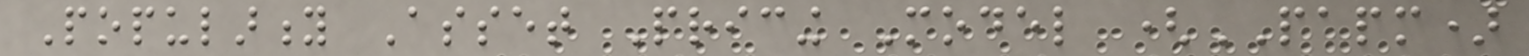Popularity Asset Pricing Model (PAPM)
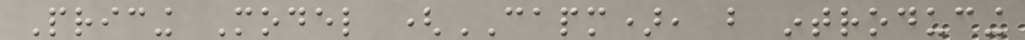Pricing Model (CAPM), but introducing
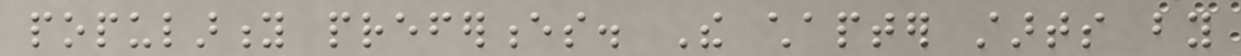popularity preferences. The chapter starts by
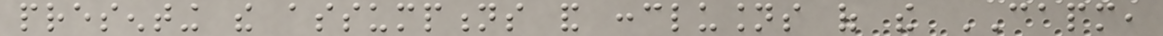presenting the assumptions and conclusions of the CAPM,
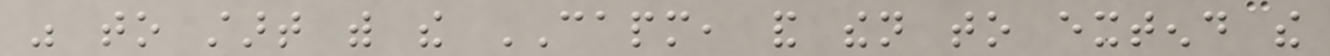was to start with the CAPM, and then to extend the
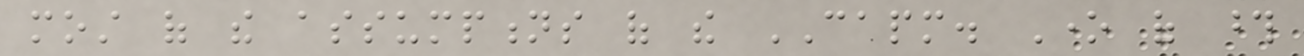most of the assumptions of the CAPM. One of those
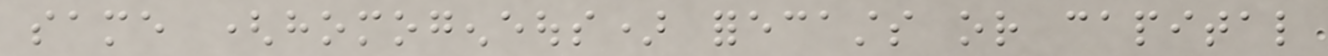same (homogeneous) forecasts or capital
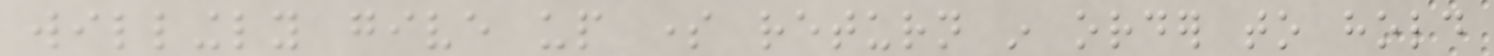willingly give up some return in order to hold
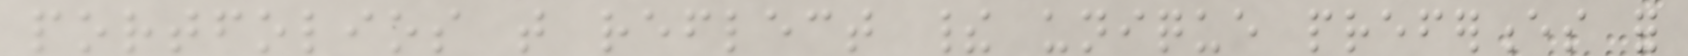portfolios that reflect their unique preferences for
